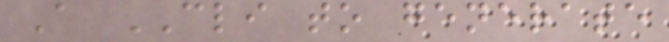A CLI to generate
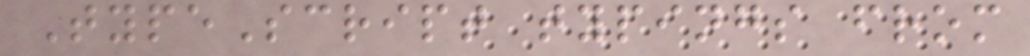TypeScript typings from
